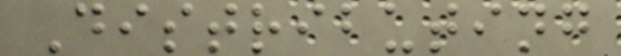Distributing
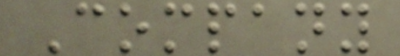Company
